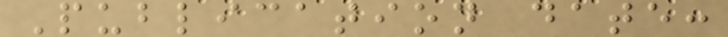Publication date:
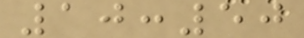10:50
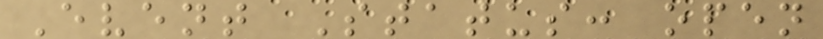Event Status: open
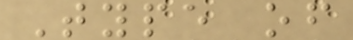Type of
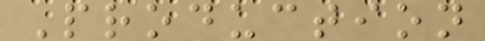Production
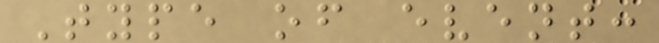Type of event:
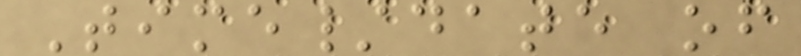Time/date of
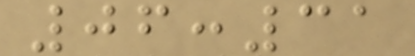06:31
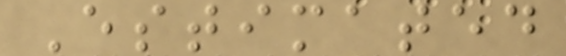Estimated
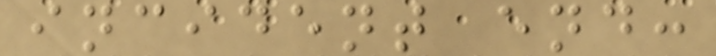incident end:
